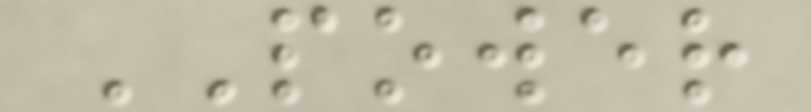POWER
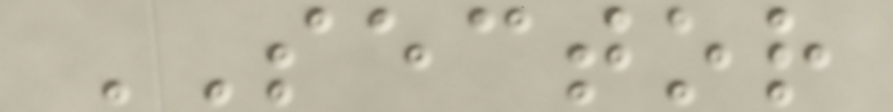SECTOR
